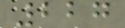227
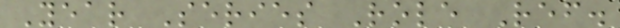Year Series Role Ref.
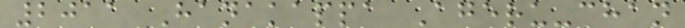2011 Hanakappa Ageru-chan
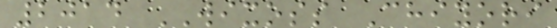2014 WIXOSS Chiyori
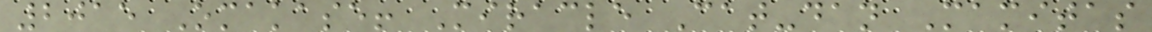2015 Omakase! Miracle Cat-dan Mamitas
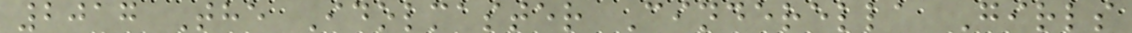2017 The Idolmaster Cinderella Girls
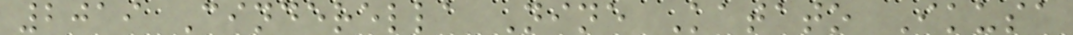2019 Cinderella Nine Katato Ikusa
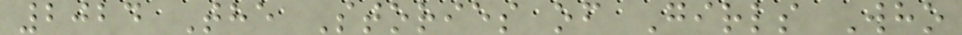2024 The Stories of Girls Who
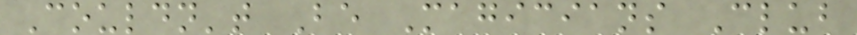Couldn't Be Magicians Club
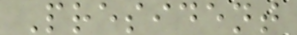President
